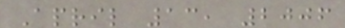April 13, 2006
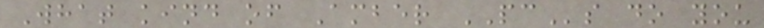What kind of Amber PCs do you
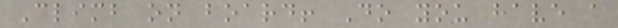Climb on board! Do you have a
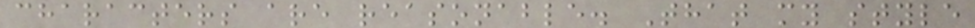characters are reasonable. That my style
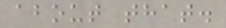about that.
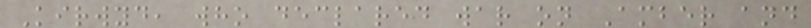Kirwyd, who declared war on Amber and
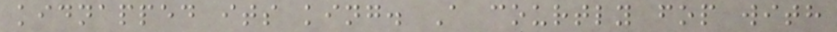kidnapped its king. A courtly fop with
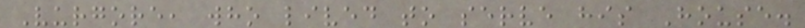Vurgore, who lived to serve his House.
